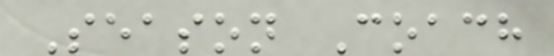Season Coach
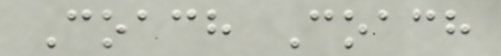Coach Coach
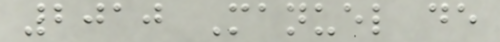2010 Manuel de
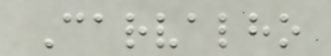Carvalho
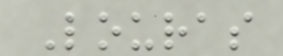Louras
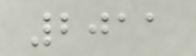2011
